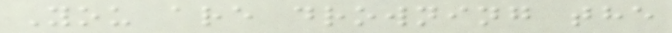You are drowning the
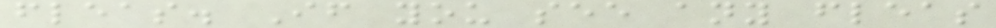fleas. If you see any fleas
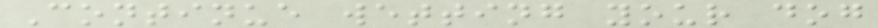Continue wetting your dog
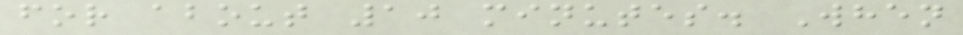for about 10 minutes. When
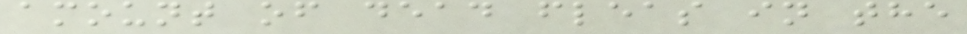amount of dead fleas in the
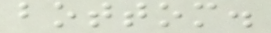bottom.
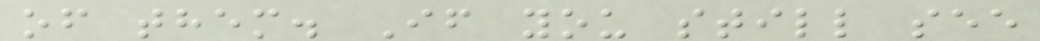of them. If you still see
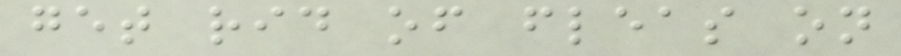get rid of fleas on
